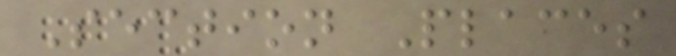Section Places
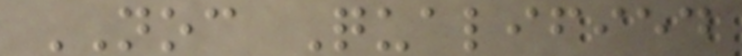NOC Qualified
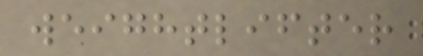weightlifter
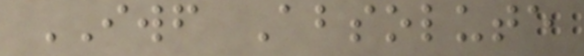IWF Absolute
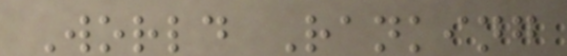World Ranking
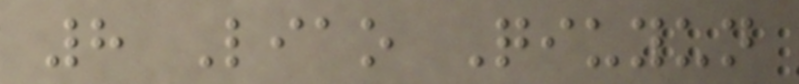8 Liao Qiuyun
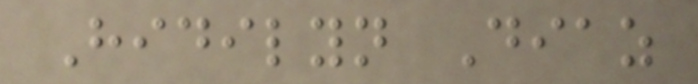Hidilyn Diaz
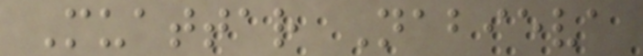Muattar Nabieva
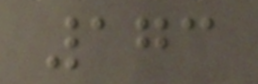173
